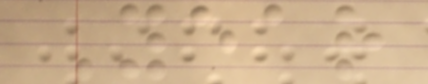Year
